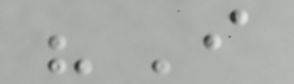"I
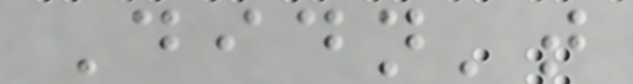Didn't
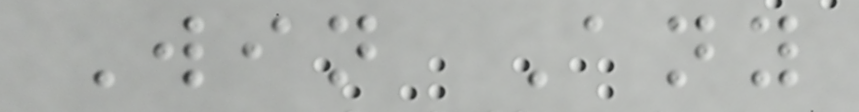Win Any
